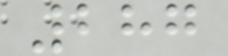287
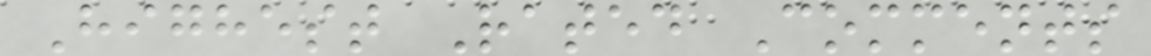Highest Rated Comments
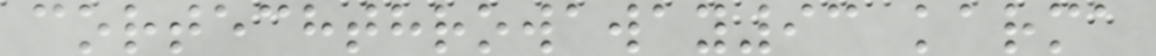cortechthrowaway93 karma
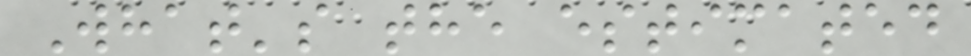What's the estimated
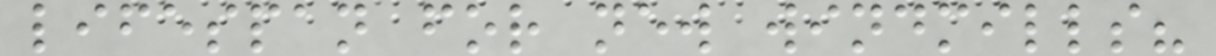lifespan for new windmills?
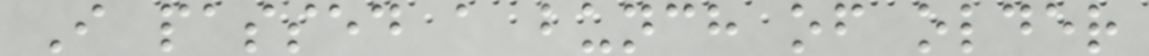I passed a bunch of older
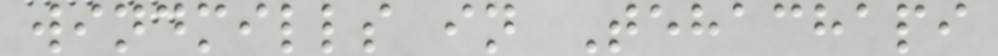windmills in Tehachapi
